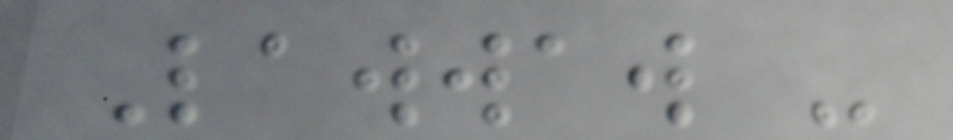Lawwaw -
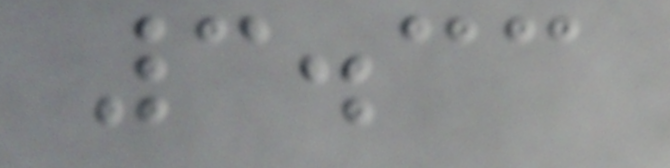3.33
